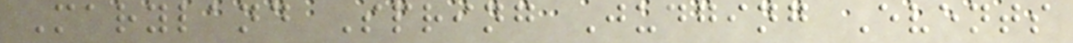Maryland Spring Judging Events
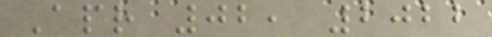Apr 02, 2022
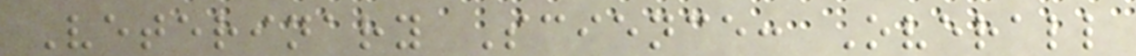Veterinary Science: Overall
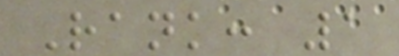Rank: 1
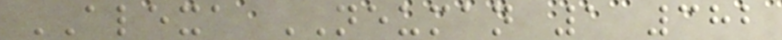ALEXA NEUMAN 1 382
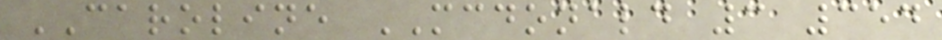CAROLINE MCDONALD 3 354
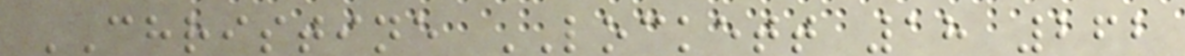CHRISTINE LOCKETT 18 262
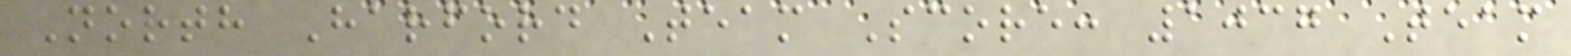North Harford Team Score: 1037 Team
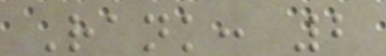Rank: 2
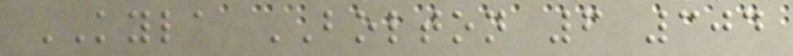KYLA BOLTON 6 304
